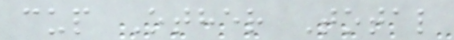cup Other Total
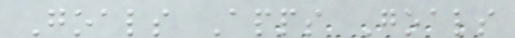Goals Apps Goals
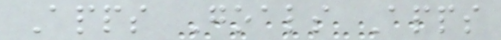Apps Goals Apps
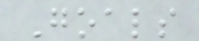Goals
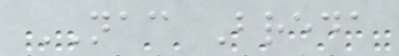NAC Breda
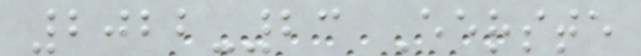2022-23 Eerste
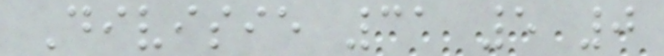Divisie 31 5 0
